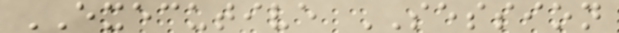EXECUTIVE SESSION
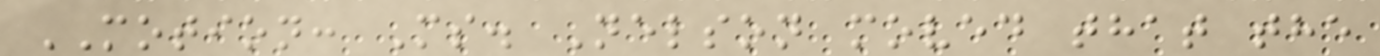MOTION: Ms. Nelson moved that the
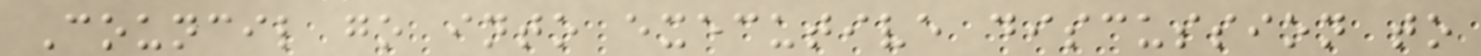Council go into executive discussion to
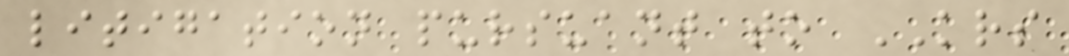litigation pursuant to KRS
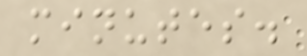minutes.
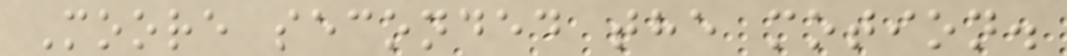Moore seconded the motion.
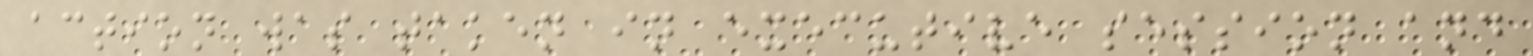action was taken in executive session and
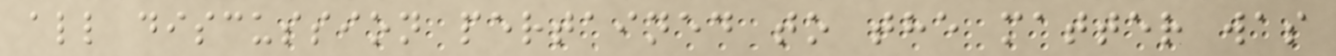all discussion pertained to the matter was
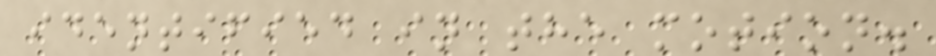identified in the motion.
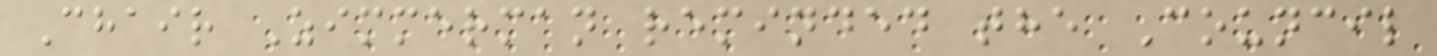Chair Zimmerman reminded the Council
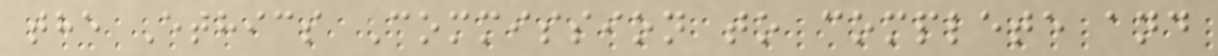the Ethics Commission to complete and
